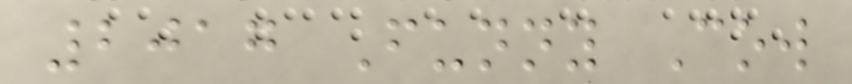2017 Funny Cow
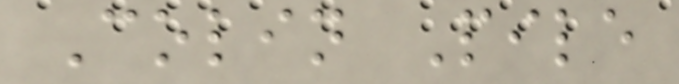Colin Pile
